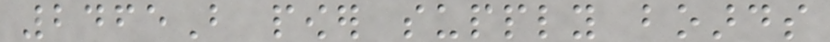2465B power supply boards
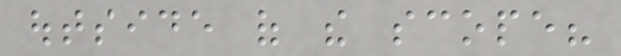outside of the scope?
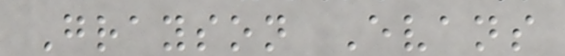Grayson Evans
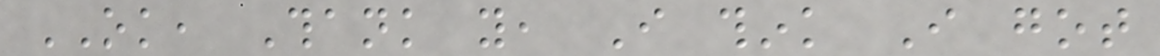OK, Thank you, I think I got
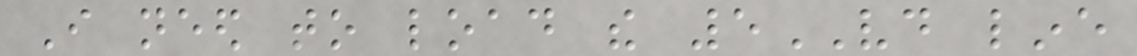I need to load the 5VD line
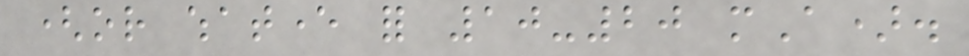(or whatever for 10-20 mA).
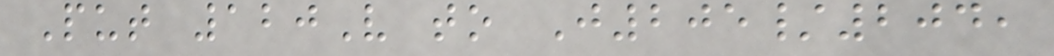Put 120V to J205/204,
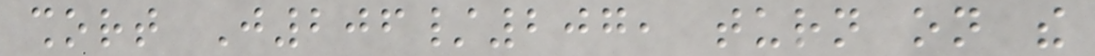short J206/207, turn on the
